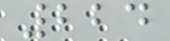224
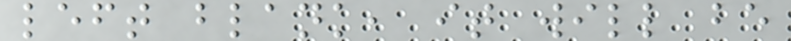left blank, it will be
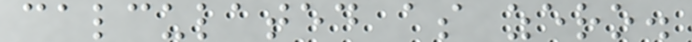calculated as zero.
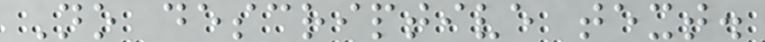No descriptive text.
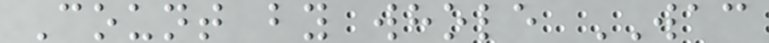Count by whole WAC
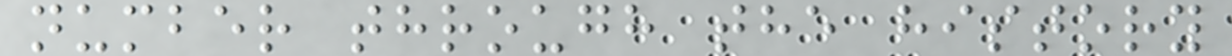number through the history
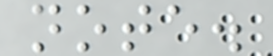note.
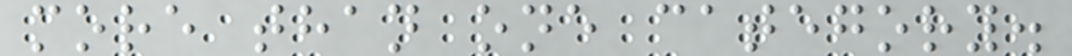more than one category.
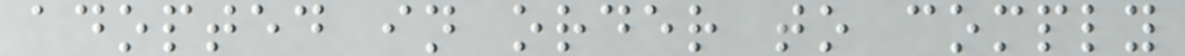adopted in order to comply
